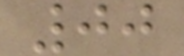00
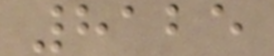8125
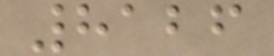8126
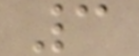3
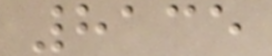8135
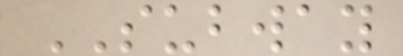SUBWAY
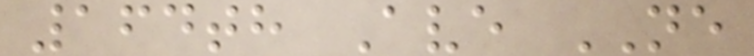164th Ave NE
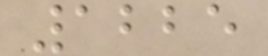1225
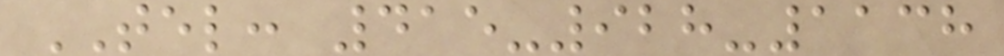TEL: 415-928-1138
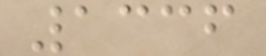1336
